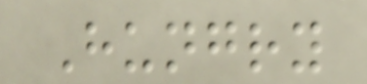Hungry
